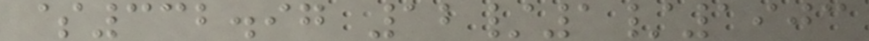$332.97 12/1/1903
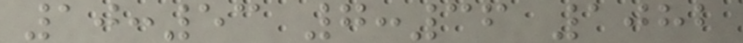10:53 7:36 1082
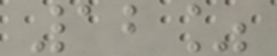12%
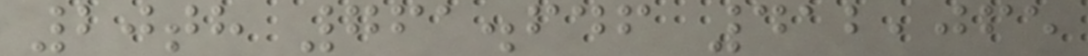20th 761.646 412,065
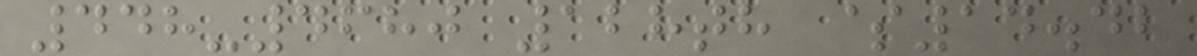448-4680 128th $14.42
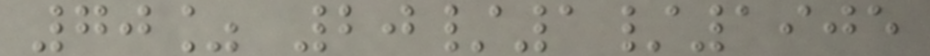70% 20/1/1905
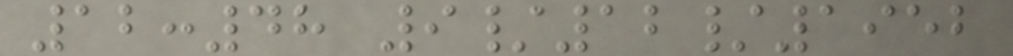12:48 9/12/1952
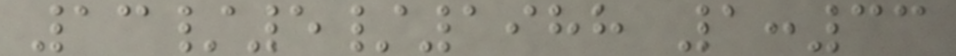13/5/1988 1:33
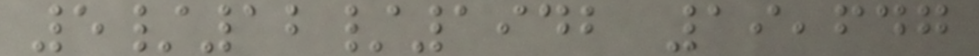5/12/1942 19,647
